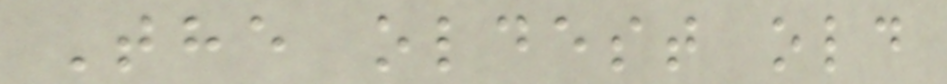The oldest old
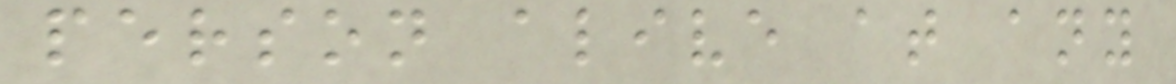person alive at any
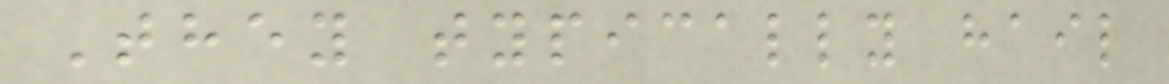They typically hail
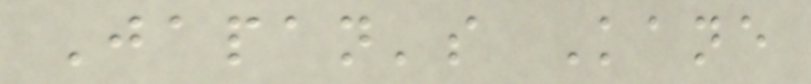Japan's Kane
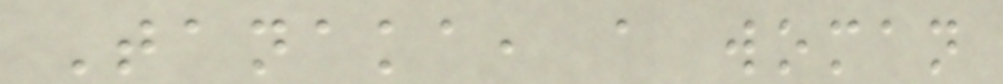Tanaka, a woman
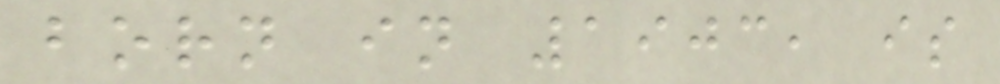born in 1903, is
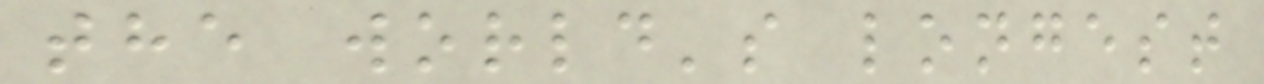the world's longest
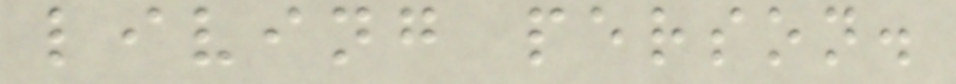living person.
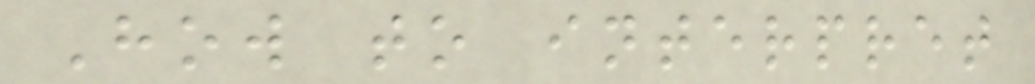How to interpret
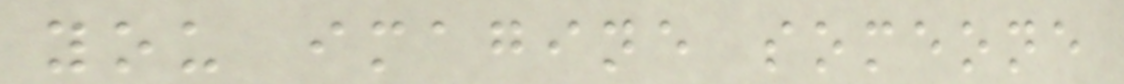you imagine someone
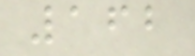162
